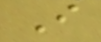I
